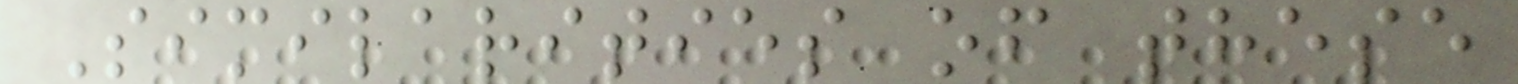Similarities of these
